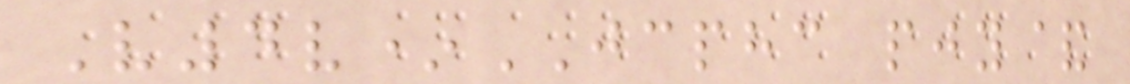V4v*JCPHC pjy&
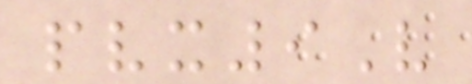pvx9V
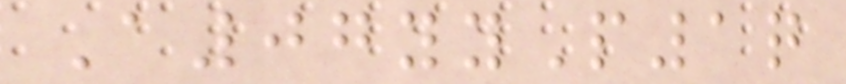A07yyP1q
